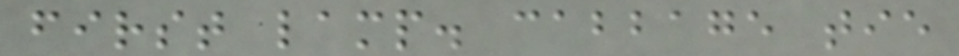first lamp. cabbage tie
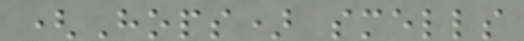(Hops) smells
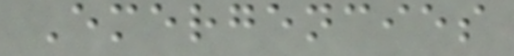Emergencies
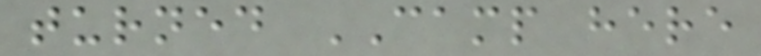turned CAMP here
